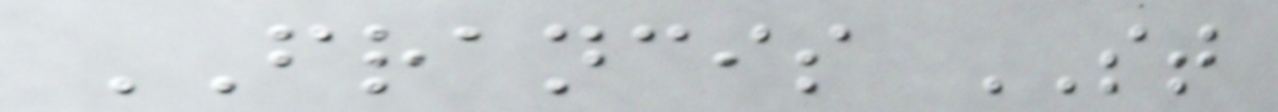FRANCIS ST
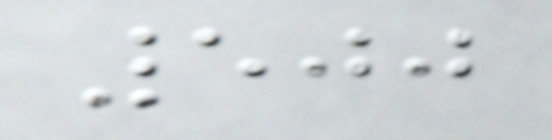500
